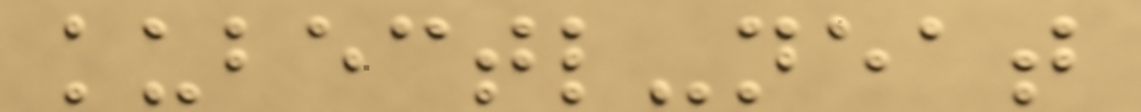kubectl-neat
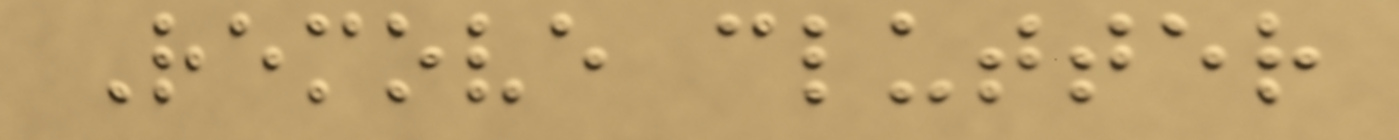Remove clutter
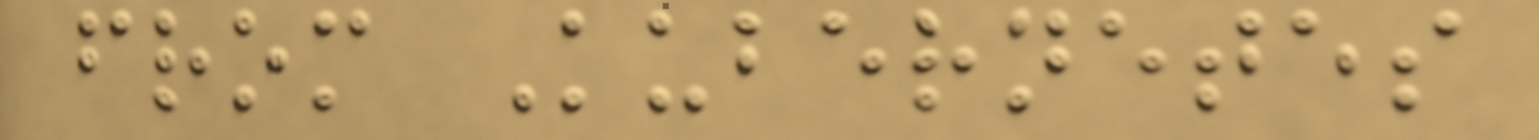from Kubernetes
